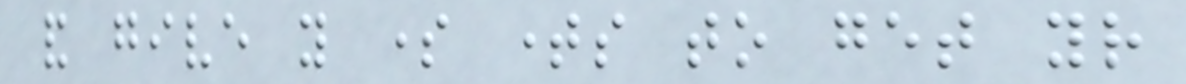and give you some times to get your
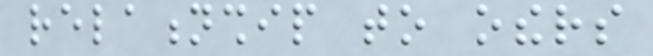relationship to others
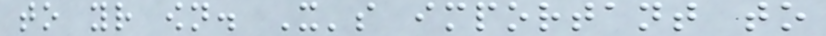to your own. It's important to
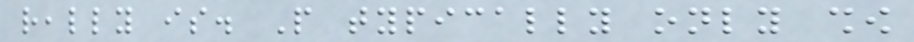really is. People typically only show
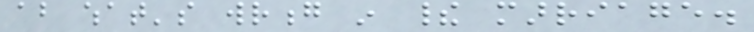about what's wrong in their marriage.
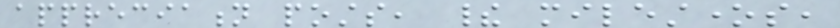appreciation posts, their milestones,
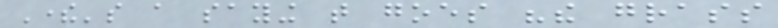There's a saying that goes "the grass
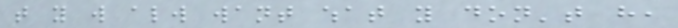that you will always want what you don't have,
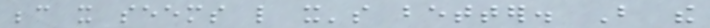because it seems like it's better. But the
